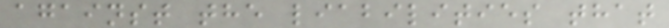against the liabilities that
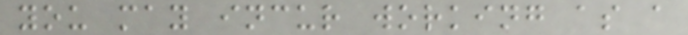you may incur working as a
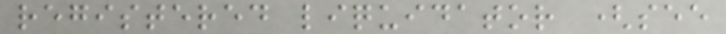registered liquidator (see
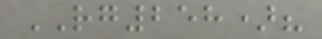RG258)?
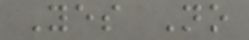Yes No
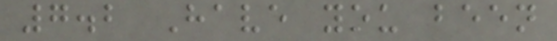7.2 Have you been
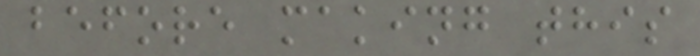before making this
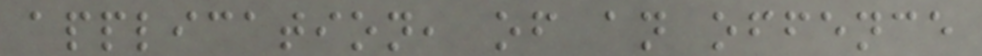application, of an offence
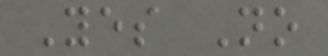Yes No
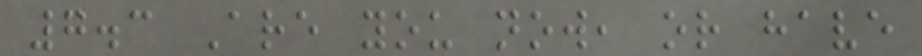7.3 Are you now, or have
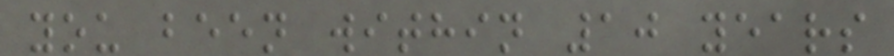you been within 10 years
